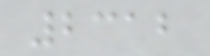2312
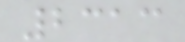2313
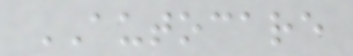AUTOCARE
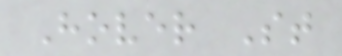Hover St
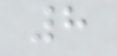8
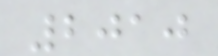2010
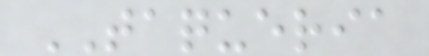TAQUERIA
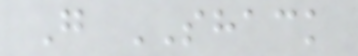G SHACK
